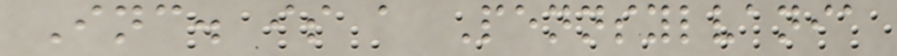Inc. is a Pennsylvania
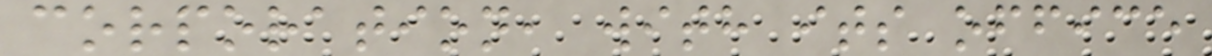corporation, with its office
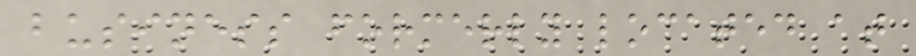business formerly located at
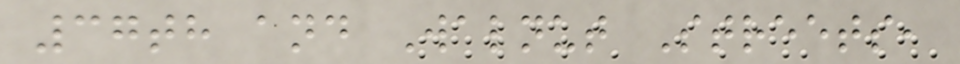37th and Walnut Streets,
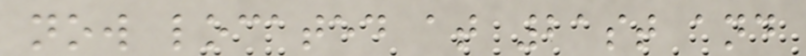now located at 21st and
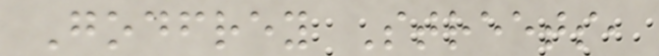Godfrey Streets,
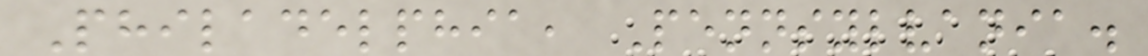Philadelphia, Pennsylvania.
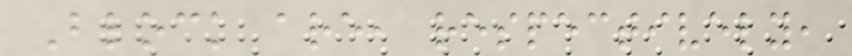Block are, respectively,
